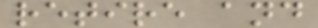retire and
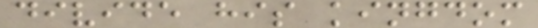divide his kingdom
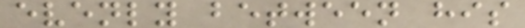evenly between his
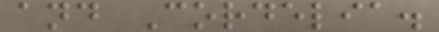and Cordelia.
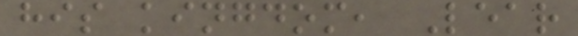his kingdom, Lear
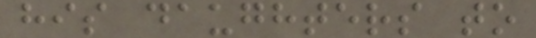his daughters to
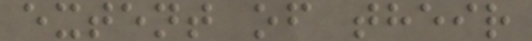extent of their
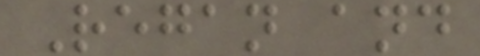Regan and
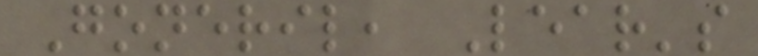Goneril, Lear's
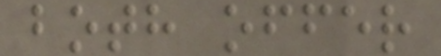both offer
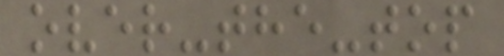over-the-top
